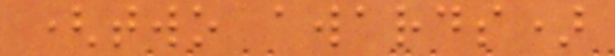(two awards)
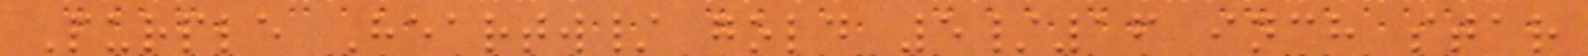Purple Heartw/ gold 5/16 inch star
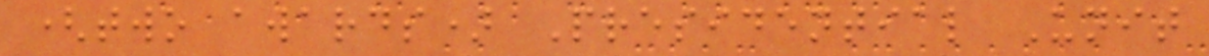(two awards) Presidential Unit
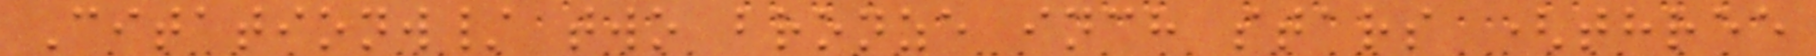Citationw/ two bronze inch stars (three
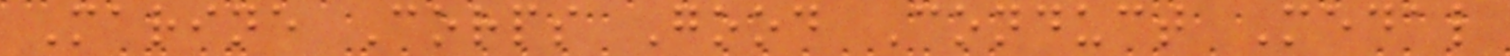Marine Corps Good Conduct Medal
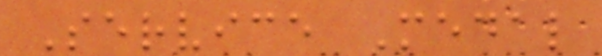Service Medal
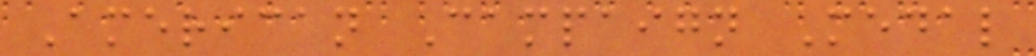American Campaign Medal
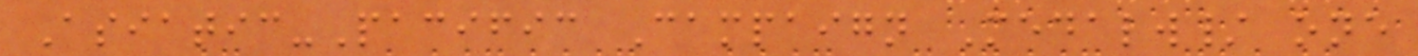Asiatic-Pacific Campaign Medalw/ one
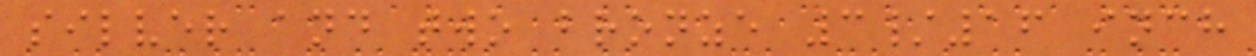silver and two bronze 3/16 inch
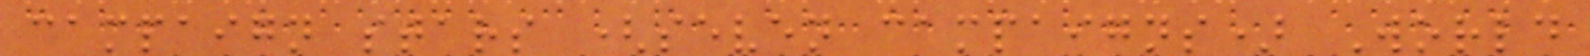campaign stars (seven campaigns) World
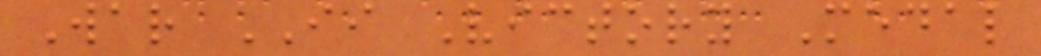War II Victory Medal
